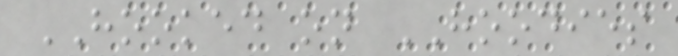HOOKED on HOODIES
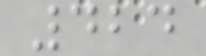424
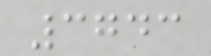3743
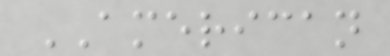AMERICAN
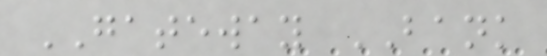GATEWAY BANK
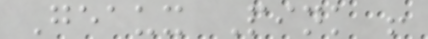Geaux Pink !
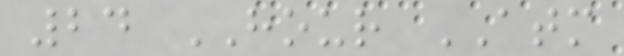24 HOUR ATM
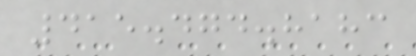415.474.8183
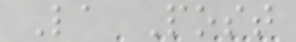La Post
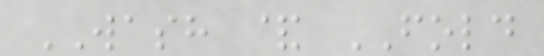WASH & FOLD
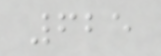625
